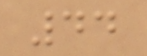44
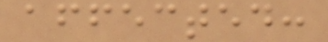affected:
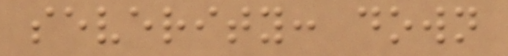severity: down
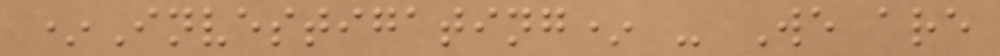*Investigating* - We are
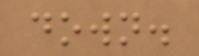down.
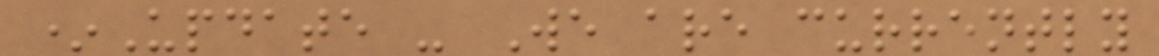*Update - We are currently
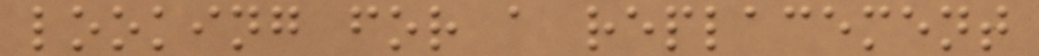looking for a replacement
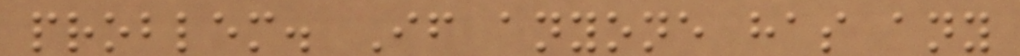problem. If anyone has any
